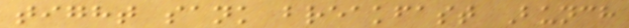tight sank breakfast Bunch
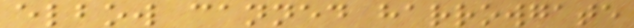elbow canned harrowgate
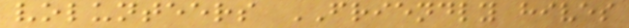volunteers FRIENDLY hives
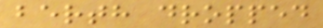berth dropped
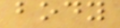body
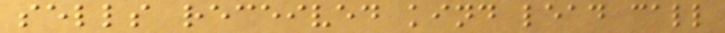sells received kind lead call
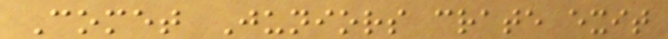Comet Juniors crate exit
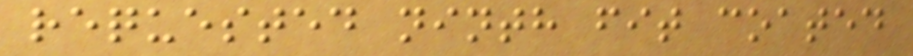requested ninth fit coated
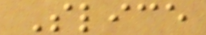Slice
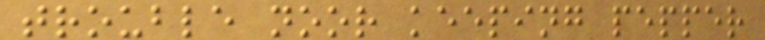trouble noor keeping pepper
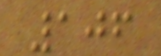106
